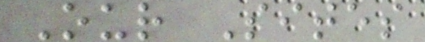Our Sites
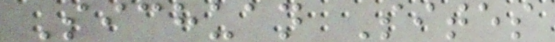Sichuan Sites
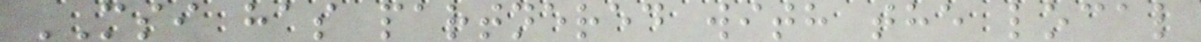MSI has partnered with the local
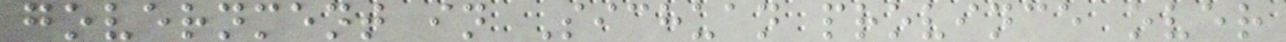government in Sichuan province over
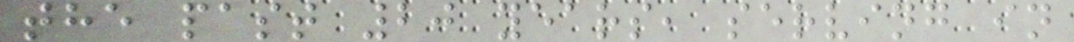the past 20 years, serving in
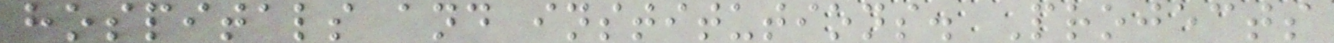hospitals and institutions. Projects
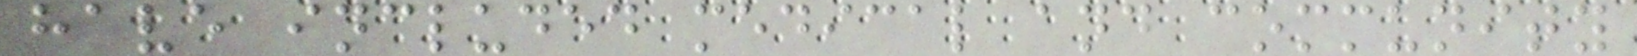have included medical and community
